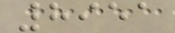8951
